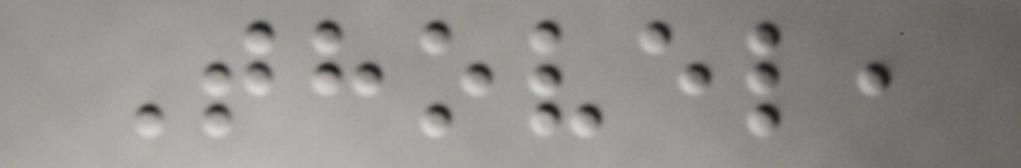Thovel,
